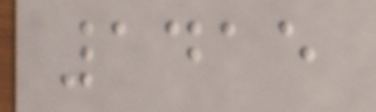1415
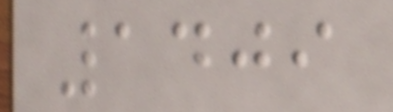1409
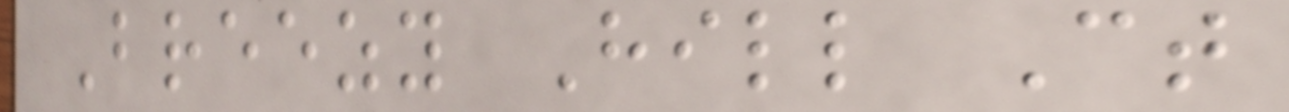Breezy Hill Ct
